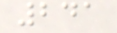241
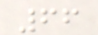66
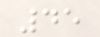45
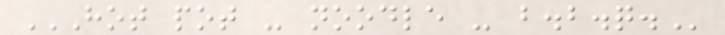HOT POT - NOODLE - B.B.Q.
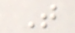T
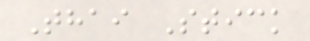Thai Stick
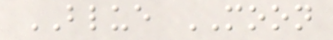BLUE MOON
